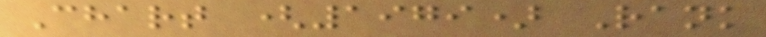Chart (1979) Rank
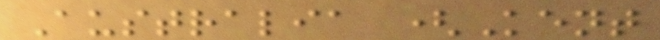Australia (Kent
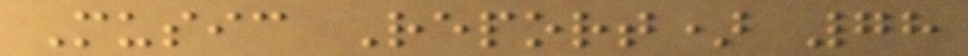Music Report) 78
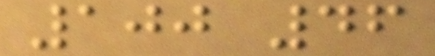100 46
